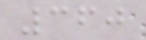360
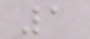1
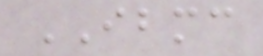IBMC
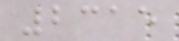2315
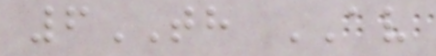6TH AV
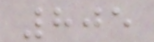805
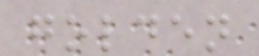golden
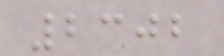2302
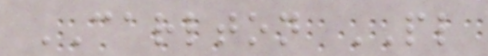CARLTON PL
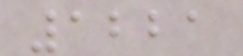1221
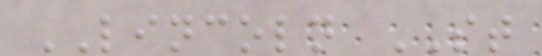LINCOLN ST
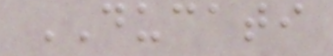DUCATI
